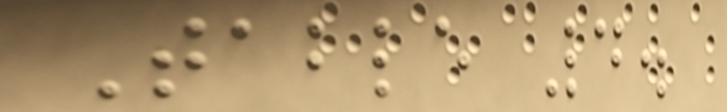Table 4.
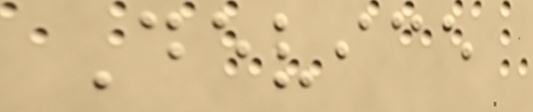Device
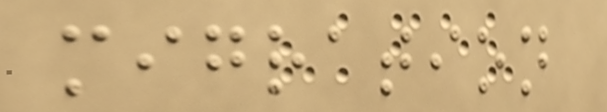migration
